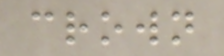crown
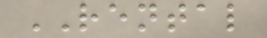RENTAL
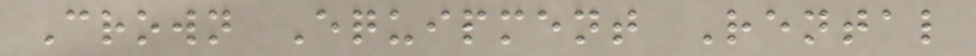Crown Equipment Rental
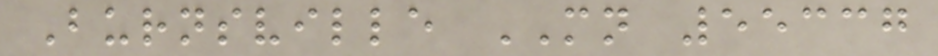Burnsville MN 55337
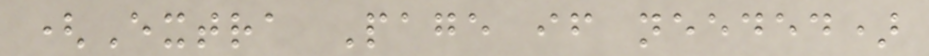(Extra Page if needed)
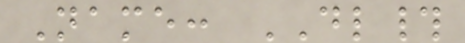Name: DL#
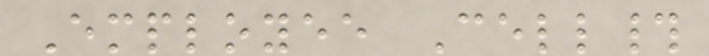Employee Cell#
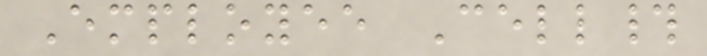Employee Cell#
